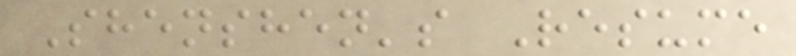Shenshen's Resume
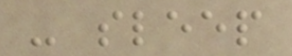- sleep
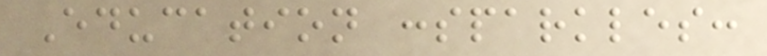Education :sparkles:
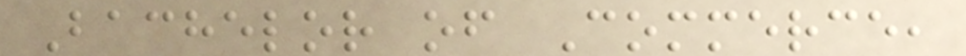Bachelor of Commerce,
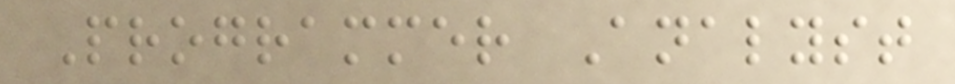Programmer Analyst
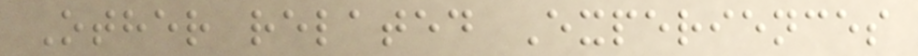Other related Experiences
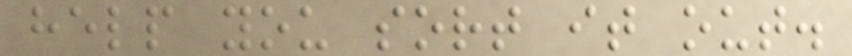help you sort it out.
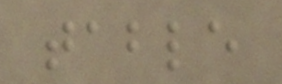table
